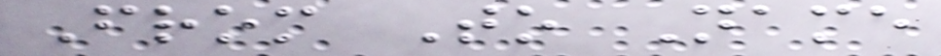From To Name
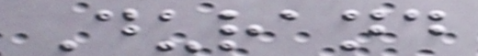Durand
